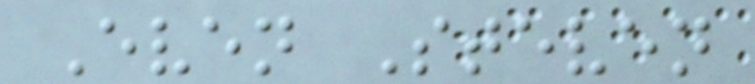Even Steven
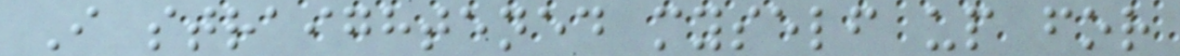I straightened myself up for
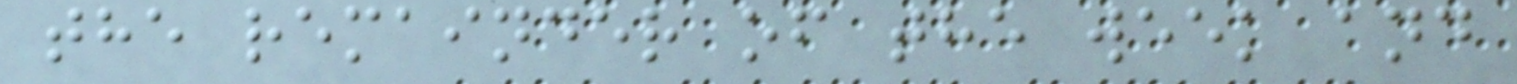the remainder of the week and
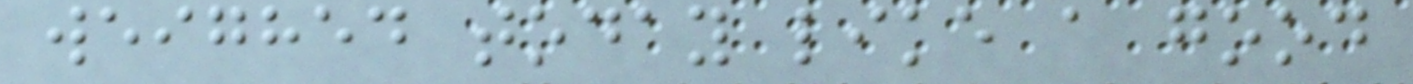weighed today like a good
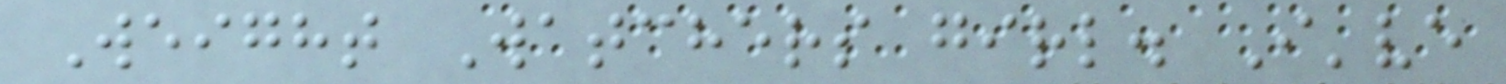Weight Watchers girl. I've
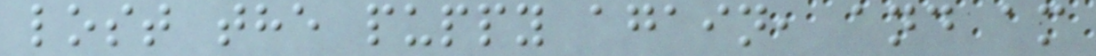lost the puppy again, and am
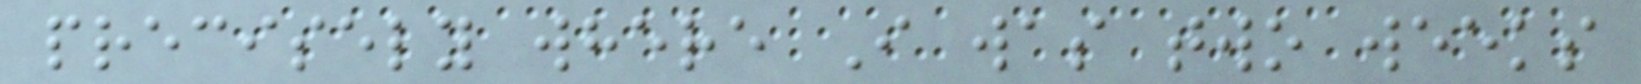precisely where I was two weeks
